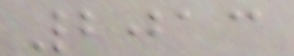2013
